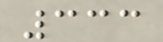333
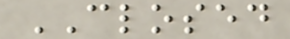CLOSED
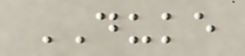DUKE
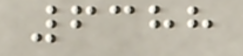6388
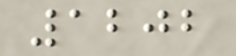1202
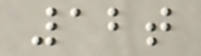12t
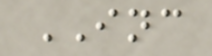INC
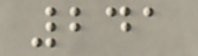241
